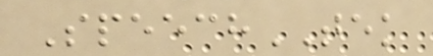SpeechTEK
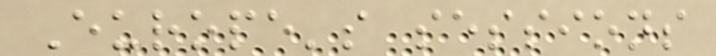Europe's sessions
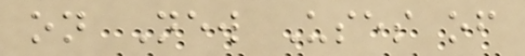on New Uses of
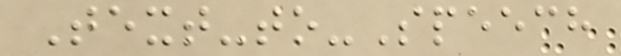Text-to-Speech
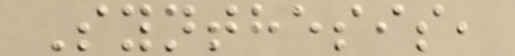Synthesis,
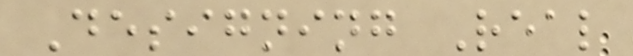Designing Real
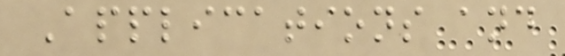Applications and
